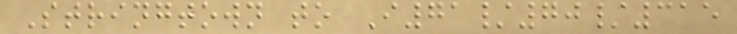Stringtown to I71/70/315
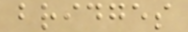bridges
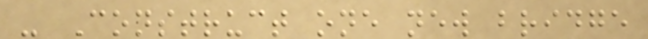- Construct one new bridge
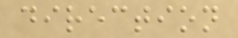direction
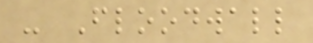- Floodwall
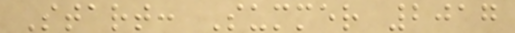Start: Summer 2017
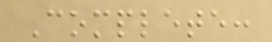Complete:
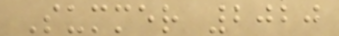Summer 2020
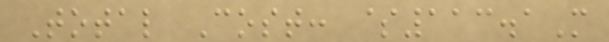Total Cost: $113.1M
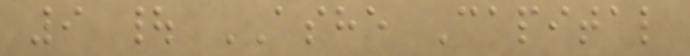9 | ASHE Capital
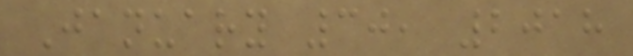January 30, 2018
